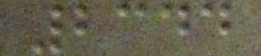2344
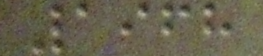1968
